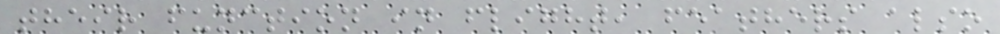their function in flight, feathers also
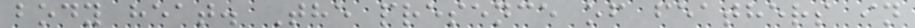body heat. The presence of feathers in
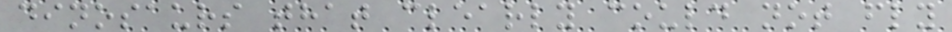dinosaurs that clearly could not fly
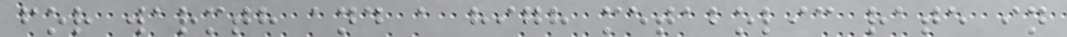for warmth and a high metabolic rate in
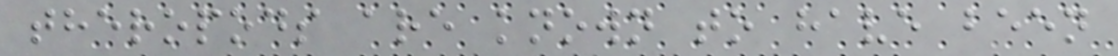theropods are known to have been
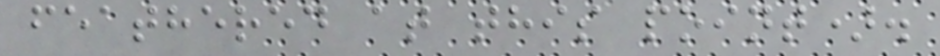feathered at this point).
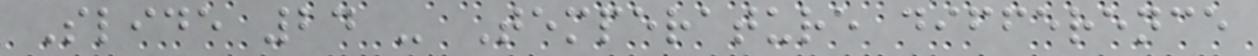Slide 24 - Temperature difference
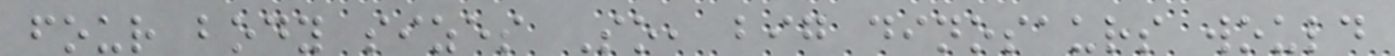four body sizes So, big dinosaurs would
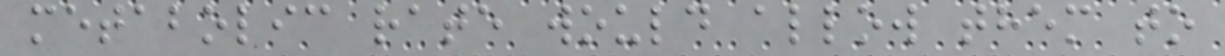metabolic rate would allow them to
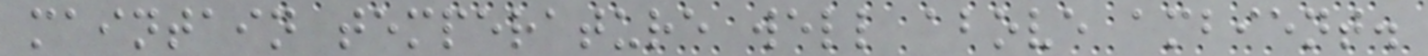maintain temperature well above ambient.
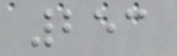253
